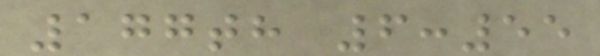177th 6:55
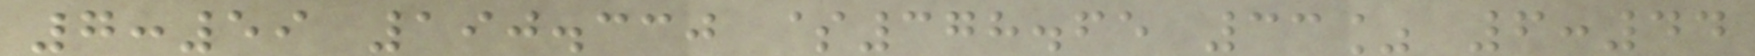7:59 190.330 $378.65 33% 6:44
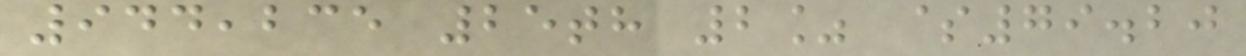944,235 25th 2% $79.20
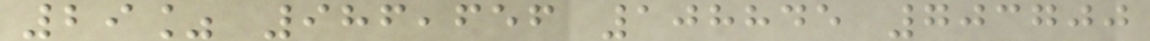29% 986,656 108845 703700
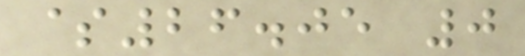$26.05 0
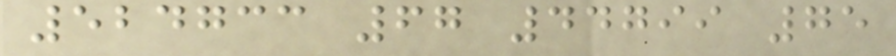524733 67 44799 75
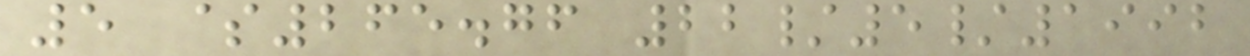5 $265.76 22/5/1992
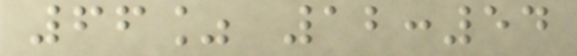66% 12:54
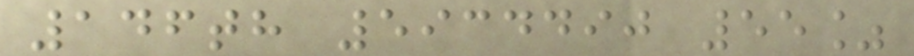146th 5934490 55%
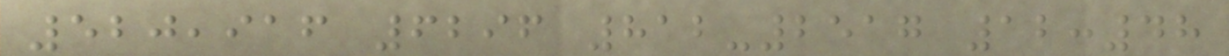520,916 6296 812-2517 12:48
